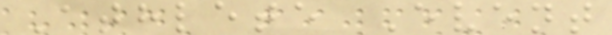Athlete Event
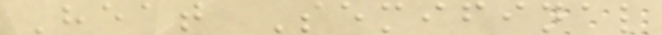Heat Semifinal
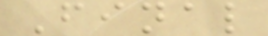Final
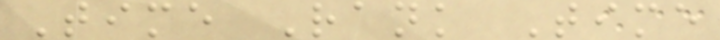Time Rank Time
